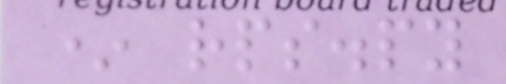* rps.py
